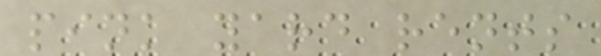pink yard rents
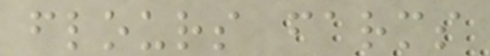flours farms
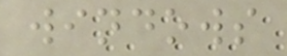windows
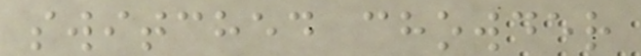switched chowder
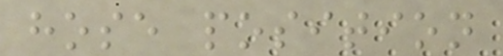hose position
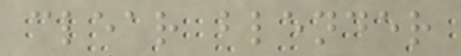clear blender
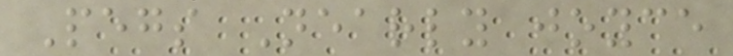Pegs Nearly joyce
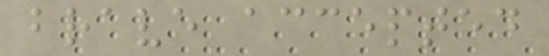brave accepted
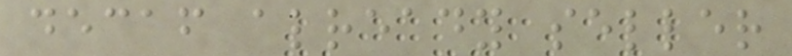decaf already seller
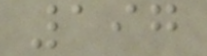197
